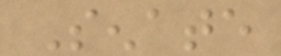Senate
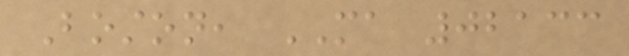Boston, MA 02133
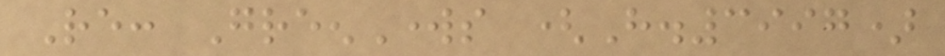Re: GreenWorks (H.3997)
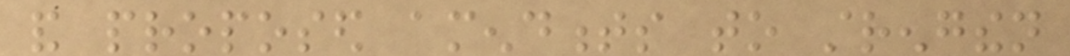and proposed amendments to strengthen
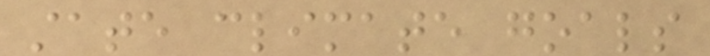state climate goals
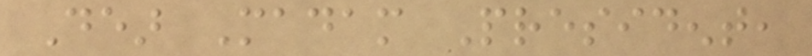Dear Madam President,
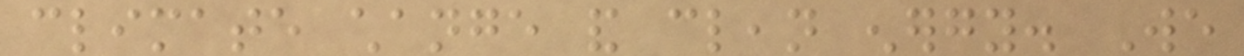climate change and clean energy. We
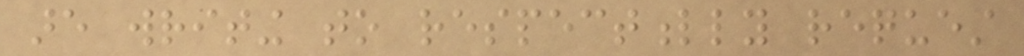are writing to respectfully request
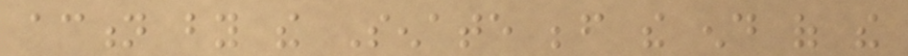action by the Senate before the end of the
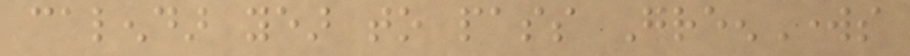calendar year to pass GreenWorks
